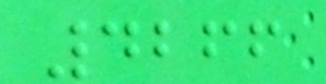4266
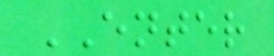ENTER
